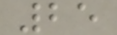25
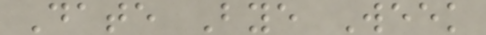Date Bye Week
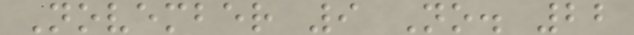November 9 No. 22
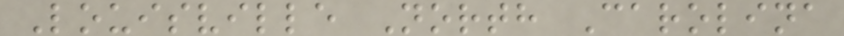Louisville North Carolina
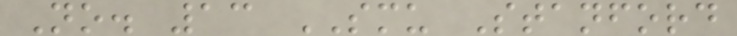No. 13 SMU Stanford
